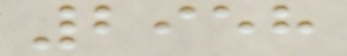2958
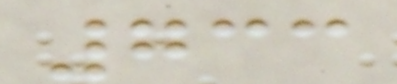733
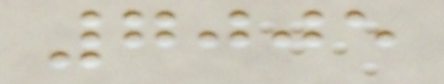7005
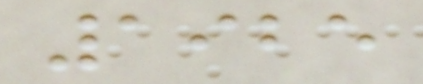1925
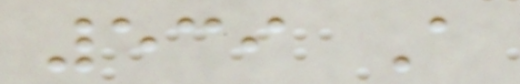539 A
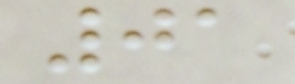01
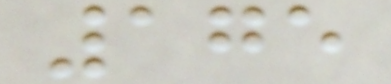175
